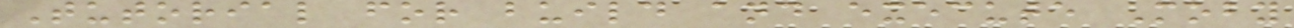Tutorial for build and execute Moby
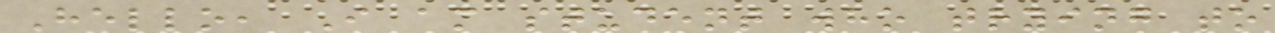Hello, I am student who trying to
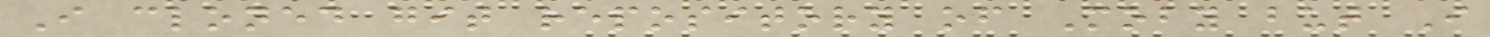I cloned git repository of Moby but I
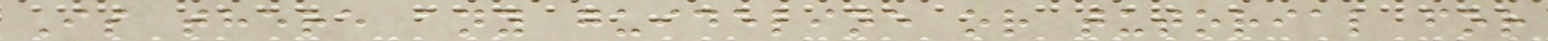Is there any guideline or tutorial for
